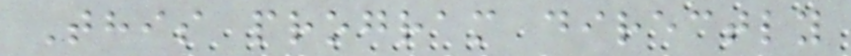This program directly
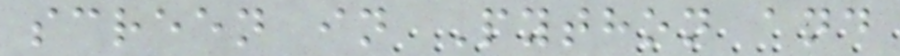screen in Python and
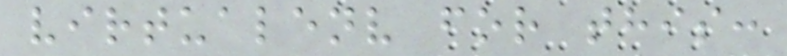virtualenv for this:
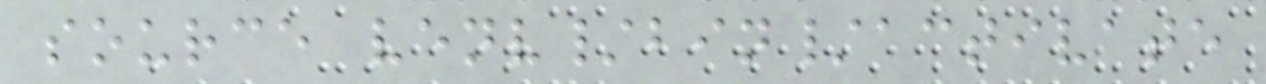source venv/bin/activate
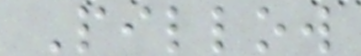Pillow
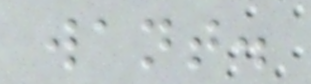want.
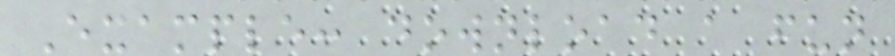Example: download a fun
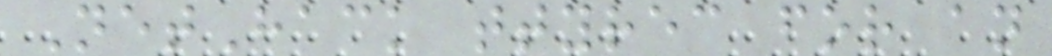NetHack ttyrec for an
